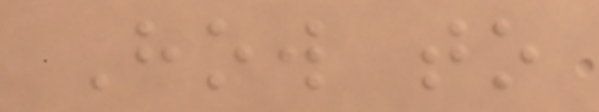How to
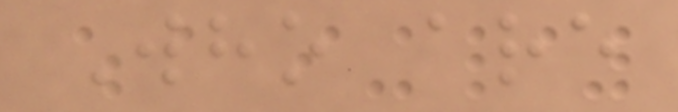Who are
